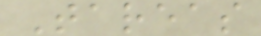Tareas
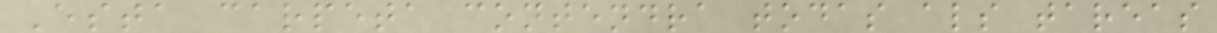Esta carpeta contendra todas als tareas
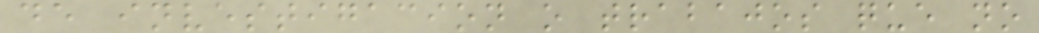de investigacion o trabajos que no
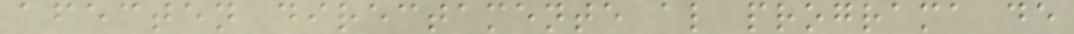afecten directamente al programa de
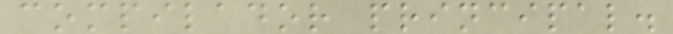compilador principal.
